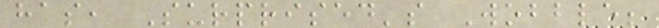has, Surprised's Wobble;
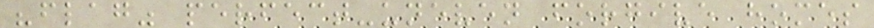"flag" perfect-uneven forgive homes
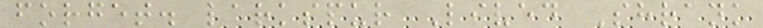forget. larkspur Lived Shrank
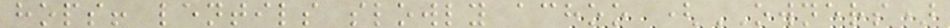hops! lentils slowly achoo (OWNERS)
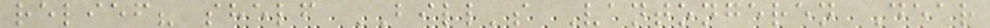relief? shelf BILL's Vantongeren Dear
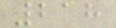218
